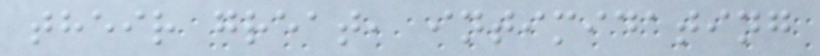their great, intimidating
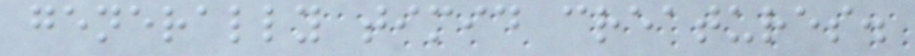generally timid creatures.
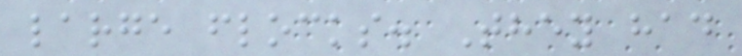large flocks. They had
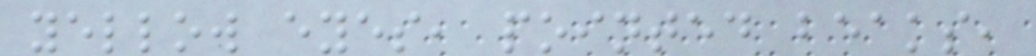yellow eyes, pointed beaks,
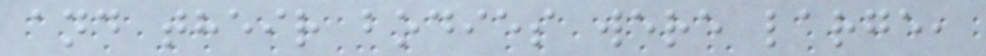and their bodies were large,
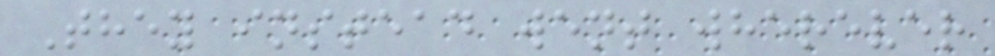They instead went wherever
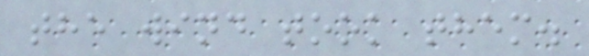the wind took them.
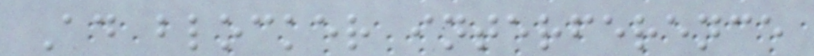Ad blocker interference
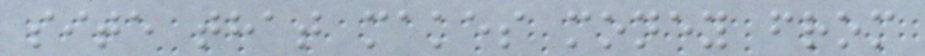site that makes money from
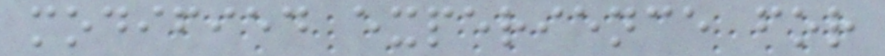modified experience for
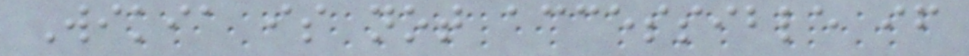Wikia is not accessible if
